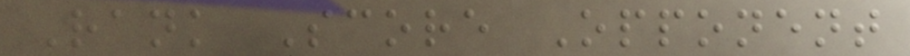Rank Score Opponent
